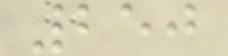250
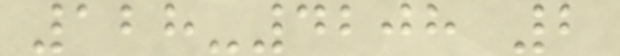128-4208 2
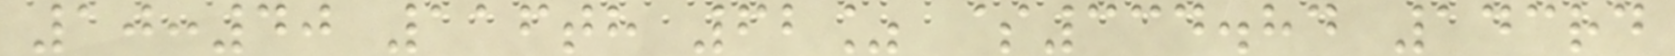10:40 116th 62% $334.84 143rd
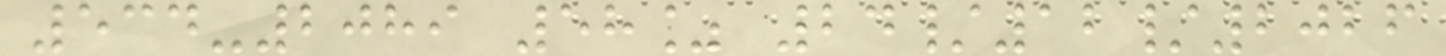534-2089 58% 24/12/2026
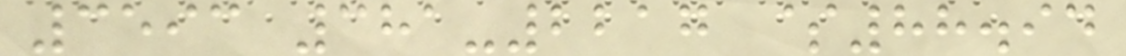3593 381-2217 $88.94
